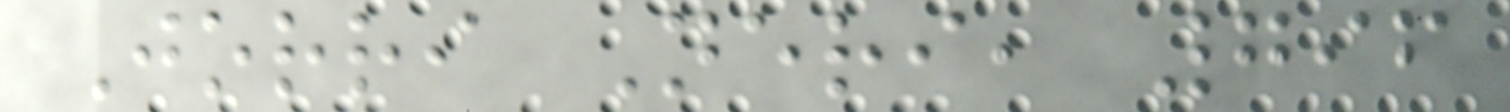Jorri Neri, 796
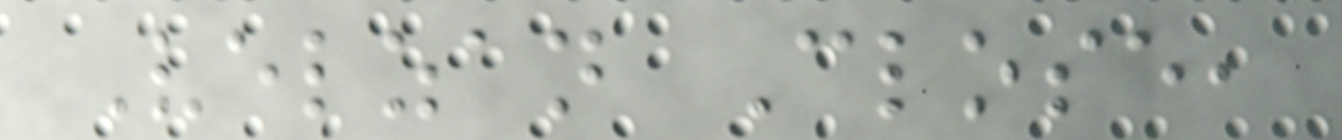Velzan Close,
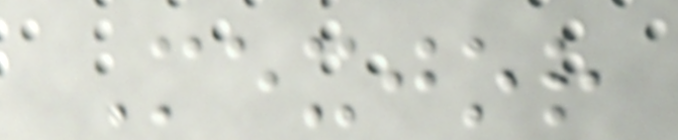Mexjor
